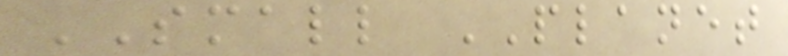SMALL PLANET
